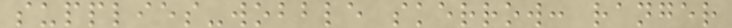supplies-wobble skerrow: ranger
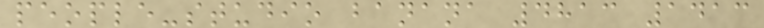people-studio banana 4813 1413
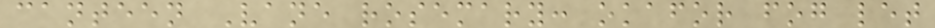canteen Vane rosemary: okafor fog let
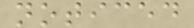noticed
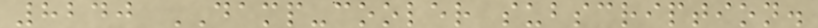8240 DAMP-cooler subscription.
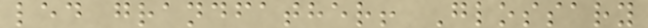led grandfather! Glossary
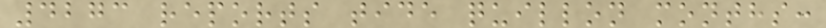4273 reports tide quillon months:
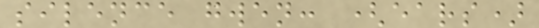silence gwen: (ears)
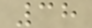38
